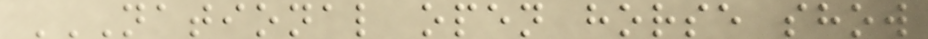NATIONAL OPEN HORSE SHOW
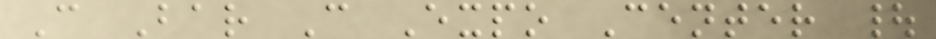C Bar C Expo Center |
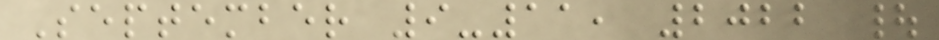September 9-11, 2022 |
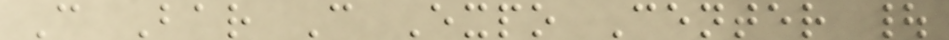C Bar C Expo Center |
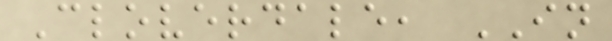Cloverdale, IN
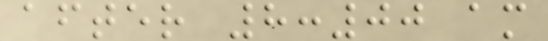after 8:00 am
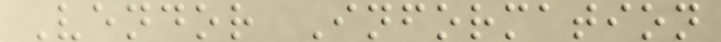Vendor Information
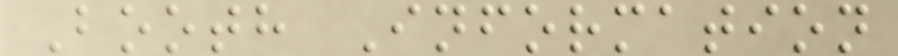Booth Information
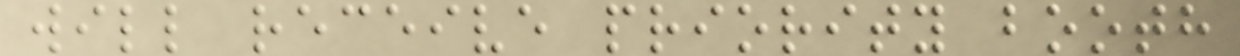will receive priority booth
